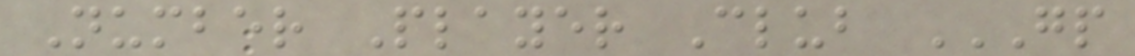Number Player Club GP
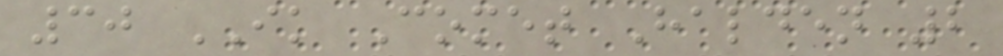30 IK Comet Halden 2
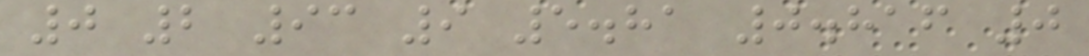0 2 93 9 5.81 0.816 0
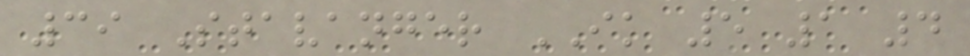39 Stavanger IK 5 1 4
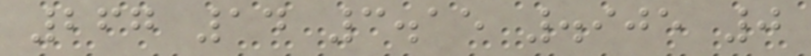267 14 3.15 .905 0
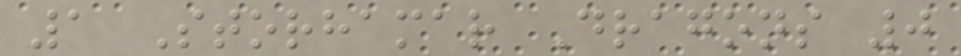1 Storhamar Dragons 0
